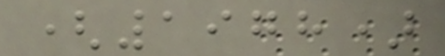(1978)
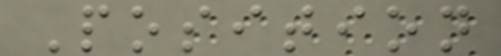Position
